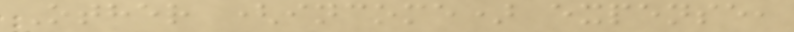Other (income) expense,
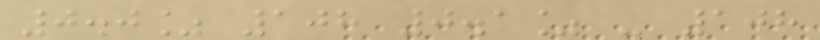0.0% 108 0.1% - 108
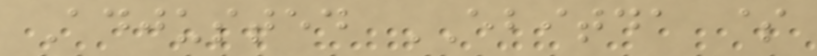Adjusted EBITDA $
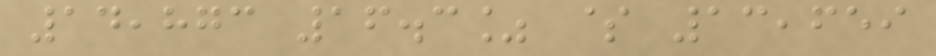14,873 16.3% $ 13,659
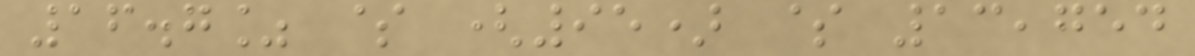16.7% $ (95) $ 13,754
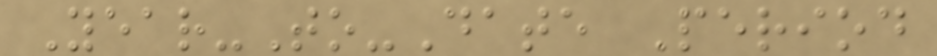Year-To-Date Period
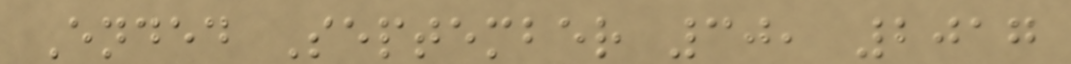Ended September 30, 2017
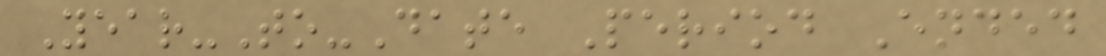Year-To-Date Period Ended
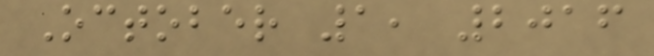October 1, 2016
